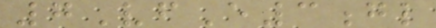7VfE3gl
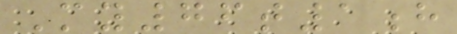My76t1h
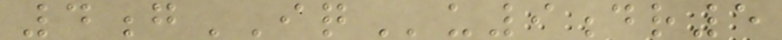4gIQu9dr5
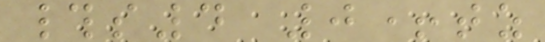#s4 0+tz
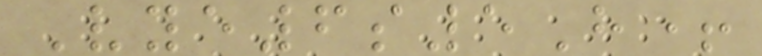Vye6s5H+
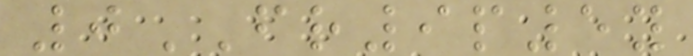0FR9p5y
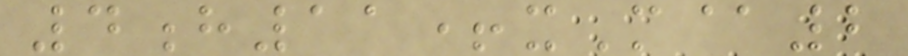4h11+xM@2
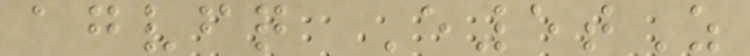agvfq E5tZ
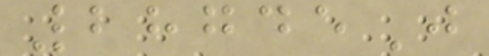28745J
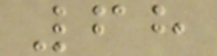68
